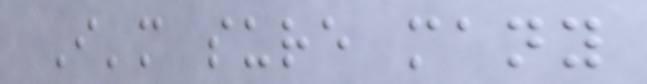I'm sure many
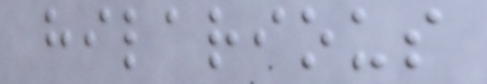hilarious
